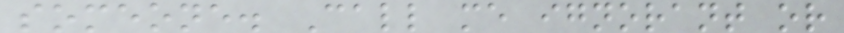someone. Call me ignorant or
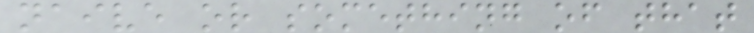naive or something of that
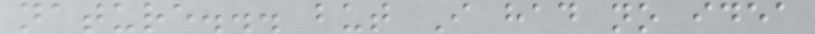nature... but I had no idea
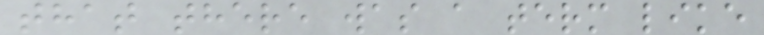that there was a term like
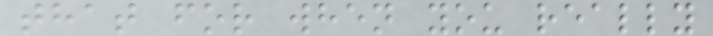that for when you really
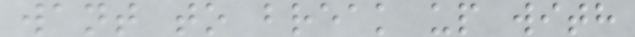want to break up with
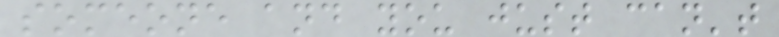someone and you just can't
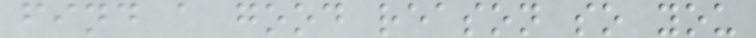find a good reason so you
